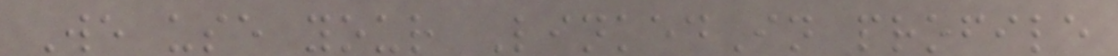We use your LinkedIn profile
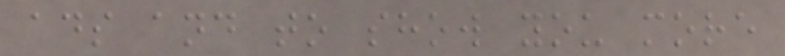ads and to show you more
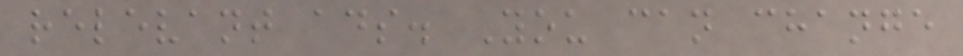relevant ads. You can change
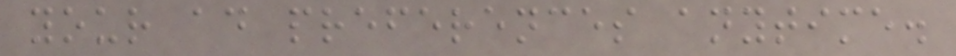your ad preferences anytime.
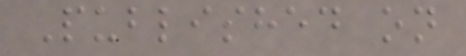Published on
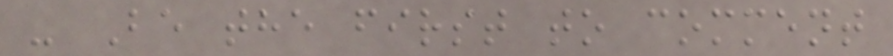- Be the first to comment
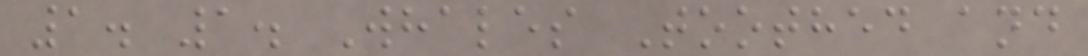1. 1. Whales Toothed and
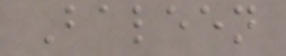Baleen
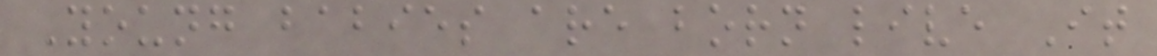Young babies are born live It
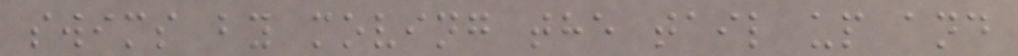swims by moving the tail up and
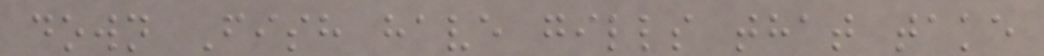down Fish have gills that take
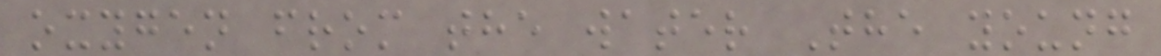oxygen from the water The young
